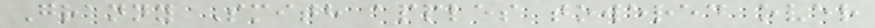Granny Smith apples towered over
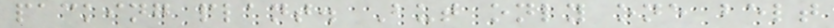packing plant. But only one belt
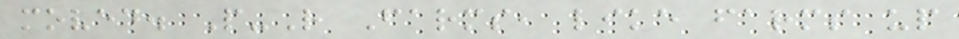moved. P-R Farms, like farms up
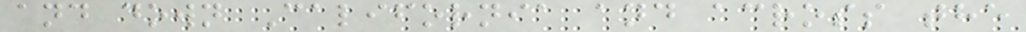and down California and across the
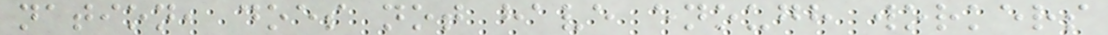nation, does not have enough workers
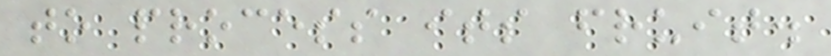to process its fruit.
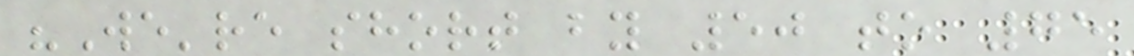"We're short by 50 to 75
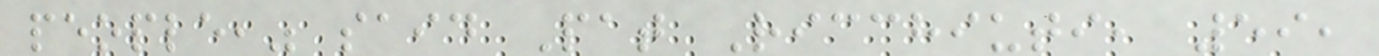people," said Pat Ricchiuti, 59,
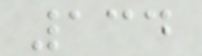134
